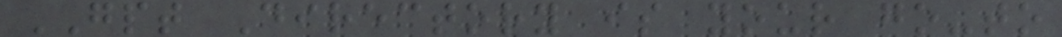GPT Directory is your go-to
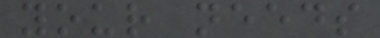your needs
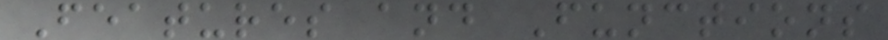Features and Functions
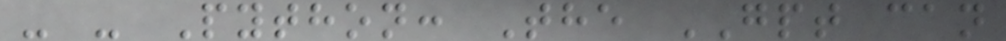- - Python: The GPT can
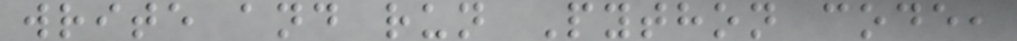write and run Python code,
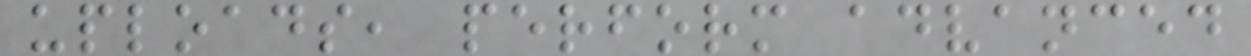uploads, perform advanced
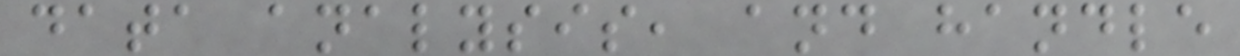data analysis, and handle
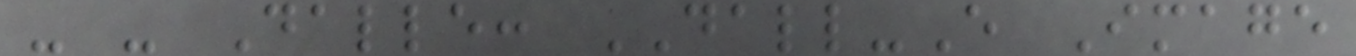- - Dalle: DALL-E Image
